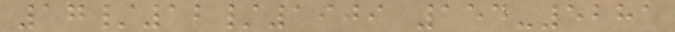17/12/1909 154-5281
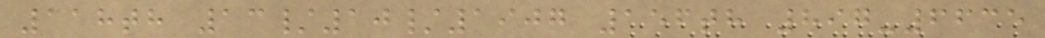118th 13/10/1907 156th 897-6635
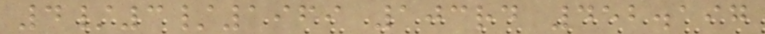4/3/1969 103rd 452.197
